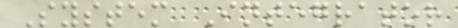System Integrator
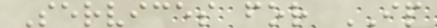Services for IP
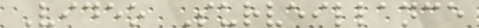Video Surveillance
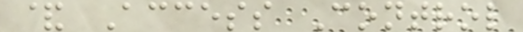& Access Control
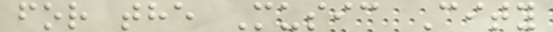for the Music City
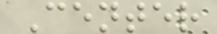Center
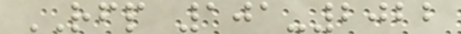RFP 101-2022
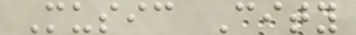Music City
